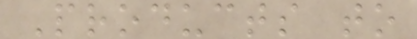Products to
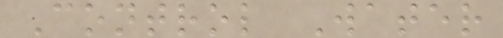Control Water
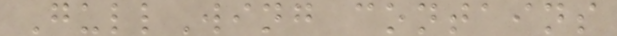GullWing contains
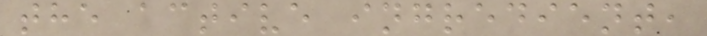the active ingredient,
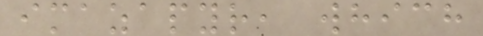imazapyr, which
